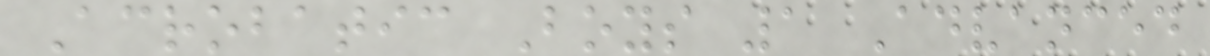Acrobatic Boys 1 Advanced
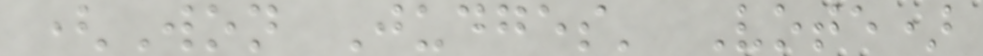(Won Judges' Vote)
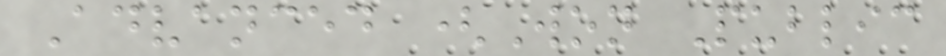Advanced (Won Public
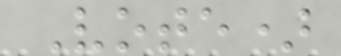Vote)
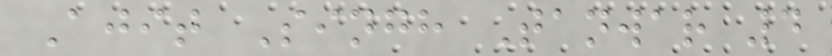Ajit Singh Tanwar 4
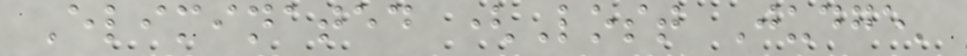Eliminated (Lost Judge'
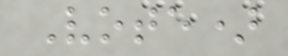Vote)
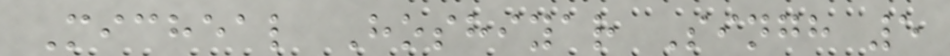Micheal Hoshiyar Singh 5
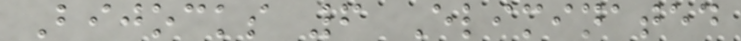Bijocks 6 Eliminated
